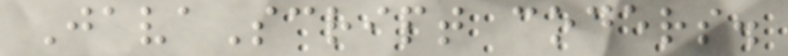JavaScript coders.
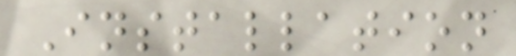Installation
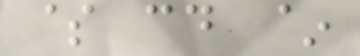$ cd ~
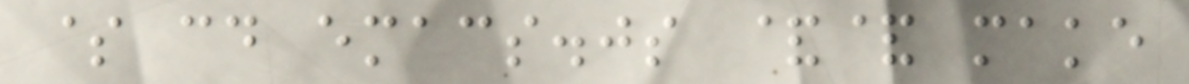$ cd emacs.js && make
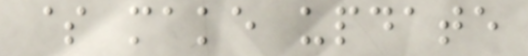$ make update
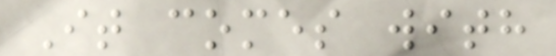It comes with
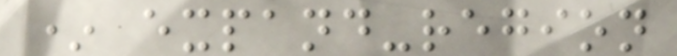* expand-region
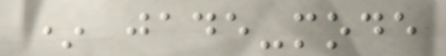* jade-mode
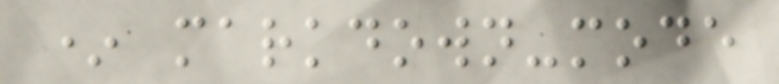* markdown-mode
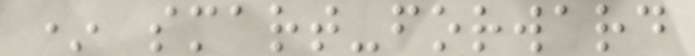* smart-forward
